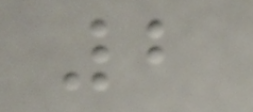2
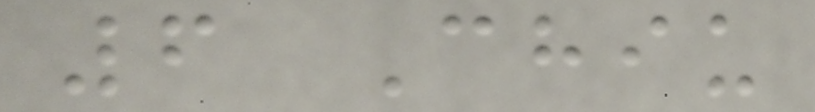6 Chiu
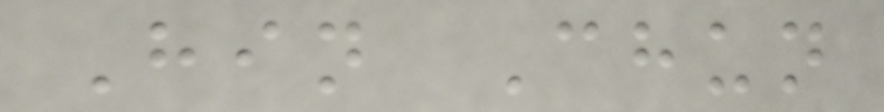Hin Chun
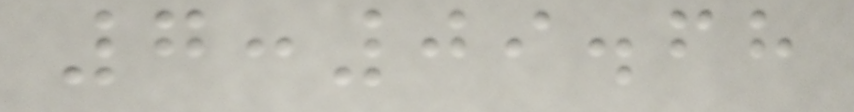7:09.68
